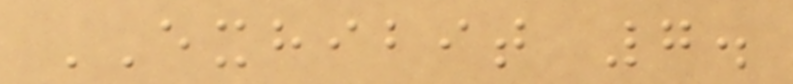EXHIBIT 7.
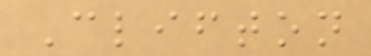Clifton
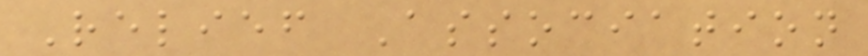Relief Association
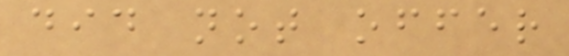did not offer
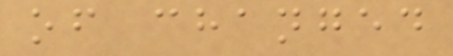of changed
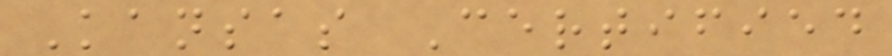Kansas Certified
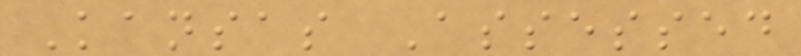Kansas Assessed
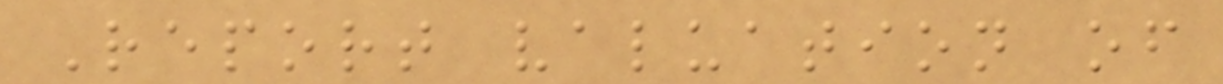Report valuation of
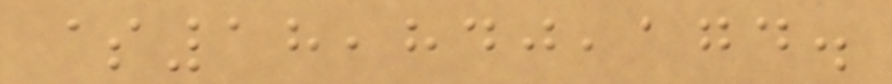$18,840,174.
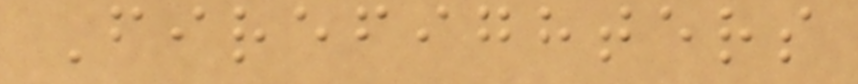Firefighters
